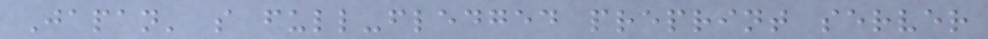Japan' s full-fledged preprint server
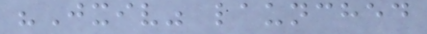"Jxiv" launched
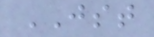JST
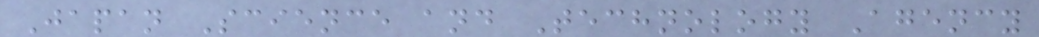Japan Science and Technology Agency
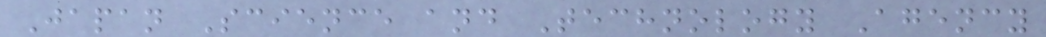Japan Science and Technology Agency
